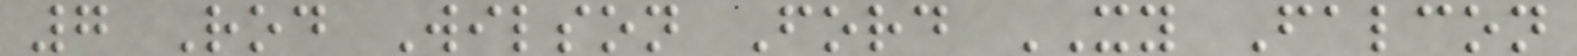7 Rod Wilson Ford XY Falcon
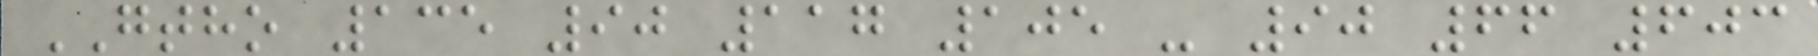GTHO 135 90 117 105 - 90 66 603
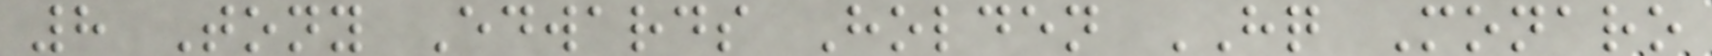8 Tony Edwards Holden HQ Monaro
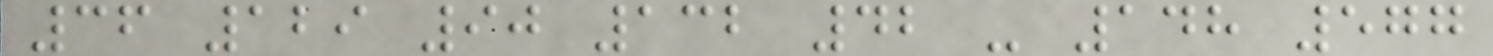36 129 90 132 42 - 148 577
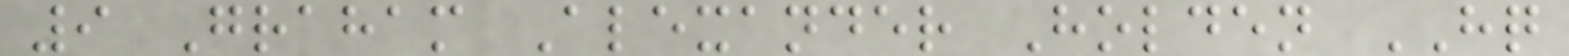9 Graham Alexander Holden HQ
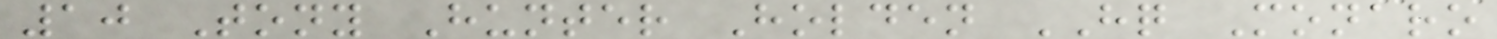10 Tony Hunter Holden HQ Monaro
